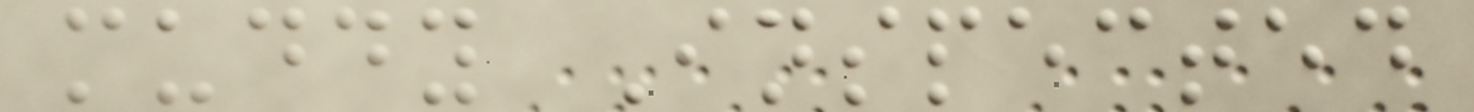muddy Inspected
